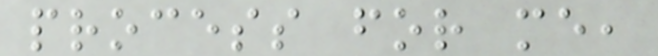process for me,
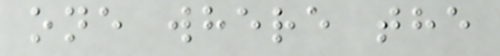one where the
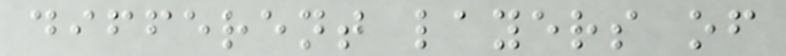different layers of
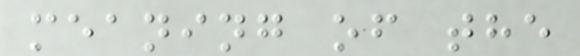meaning of the
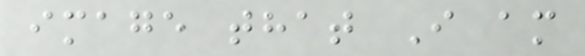image that I am
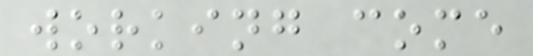working come
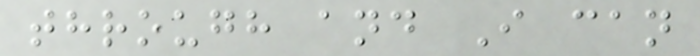through and I can
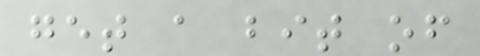get a bit of
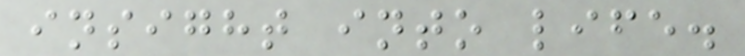insight into life.
